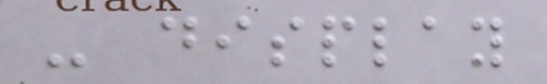- display
